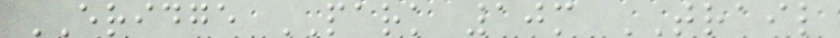ERIDGE PARK 10m TRAIL
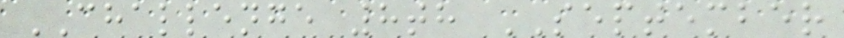CHALLENGE 8th SEPTEMBER
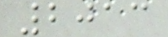2013
